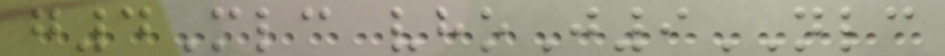g4Mlc vhoJ9NLC
